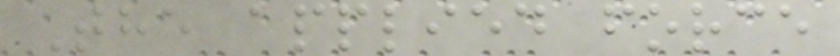The applied force
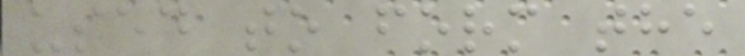used to form the
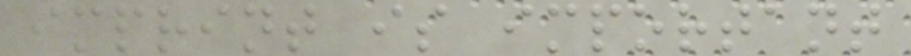imprint is important
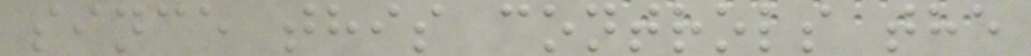since this controls the
